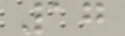17
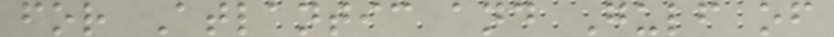for Atlantic and Gulf of
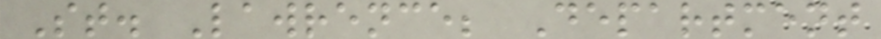St. Lawrence; Department
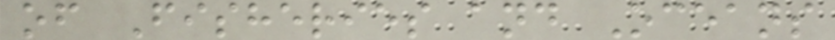of Fisheries and Oceans
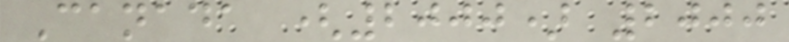Canada (2000) 2000
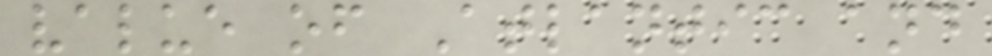value of Atlantic and
